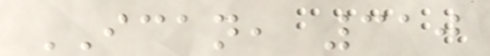ICAN, 310
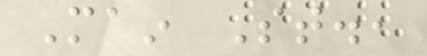Main St.,
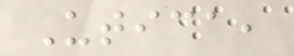Utica,
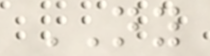NY
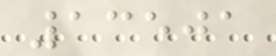13501
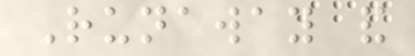Runaway and
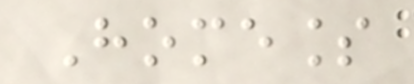Homeless
